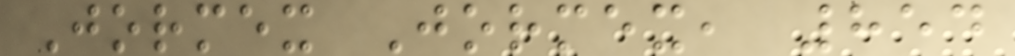Jormex Jormex, 854
